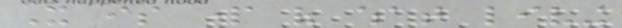It is part of what living
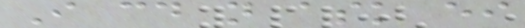I could not ask either
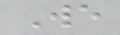We
